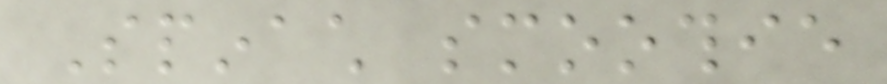Spinach smoothie
